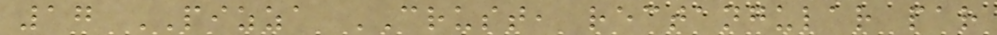17 PIZZA CRUST, rectangular par
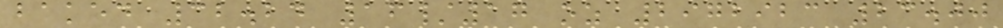baked 32.24 16/17 oz 2972923 23.00
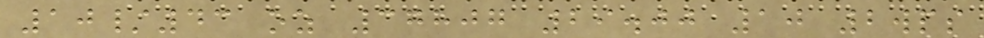10/43 oz 37807 29.00 10 2wps
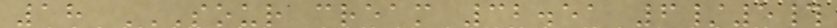18 SOUR CREAM 32.51 6/5#
